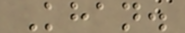Khan.
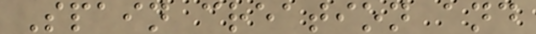Spain creation and
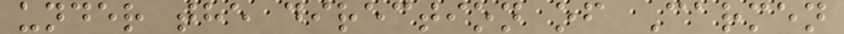under the direction of Carmen
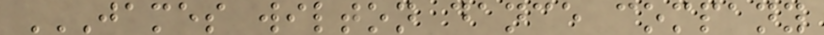JAMES WILTON DANCE COMPANY
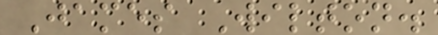James Wilton.
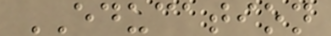EDUCATION
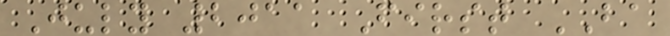July 2011 First BA
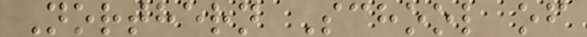Northern School of
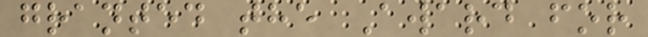granted the Award for
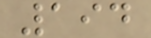194
